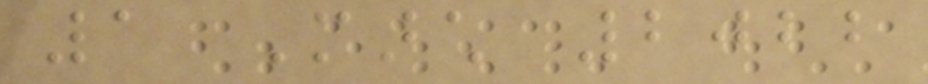1 March 2022
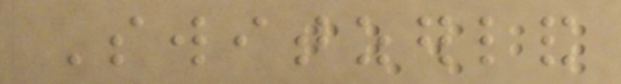Switzerland
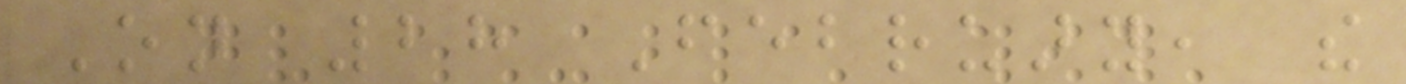On 28 February, the
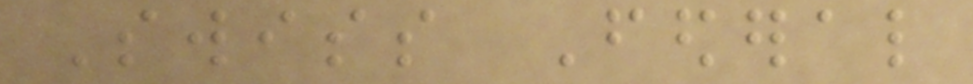Swiss Federal
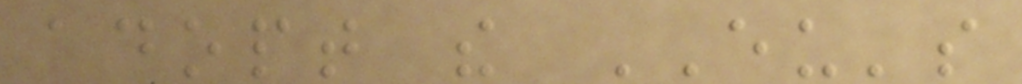adopt the EU's
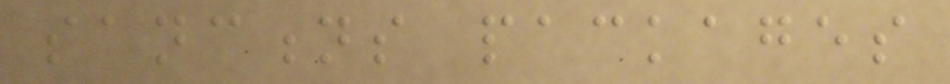sanctions packages
